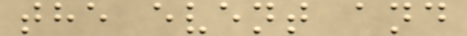the event and
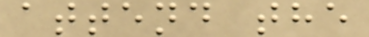attend the
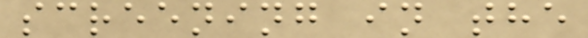screening in the
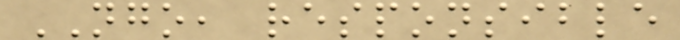NGO, responsible
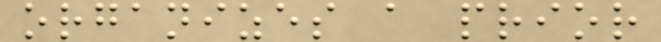organizes a prior
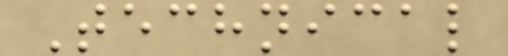Technical
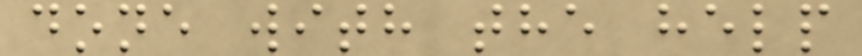done with the help
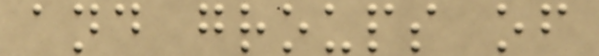and groups of
